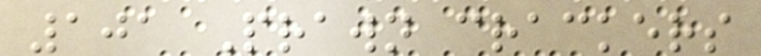101 Prawn crackers
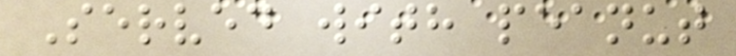Served with peanut
